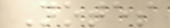Notes
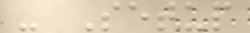- Setup
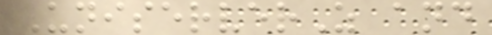UniserverZ and
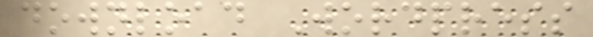download Wordpress
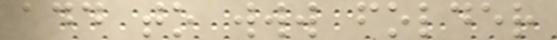add to www folder
